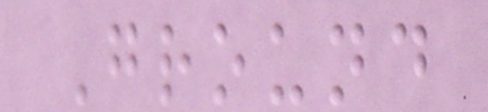Ground
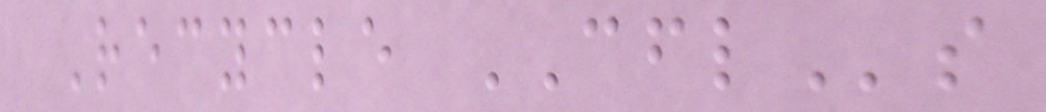Recycle CFLs
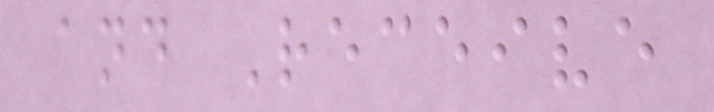and Receive
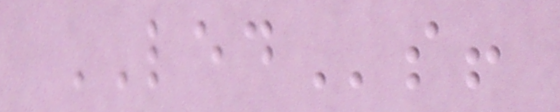LEDs!
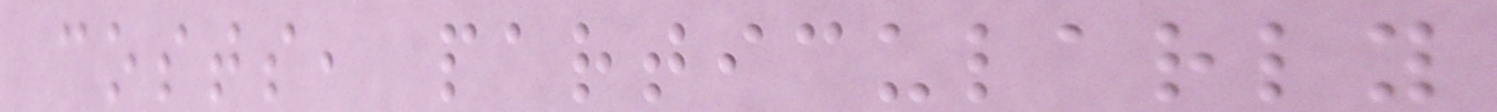costs, particularly
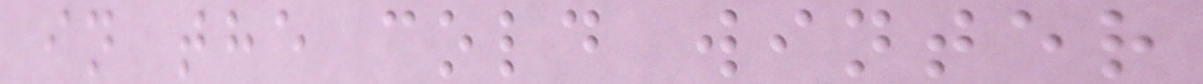in the cold winter
